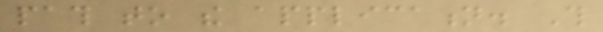path to the application. This
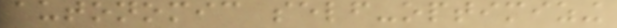autonomic self-optimizing
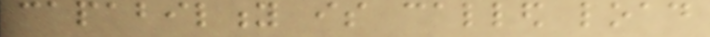capability is called load
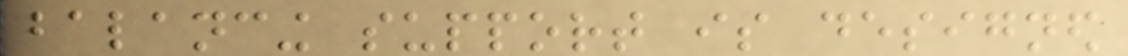balancing support is designed
